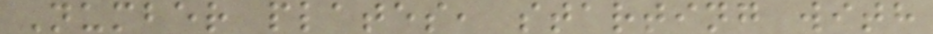Number plates, starting with
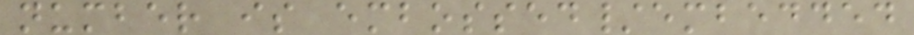number is embossed/embedded
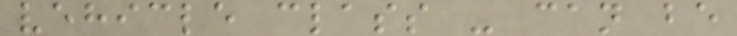vehicle class - can be
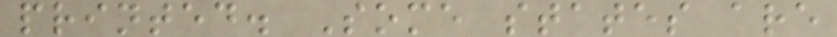printed. Some states are
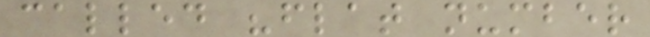called "flat number
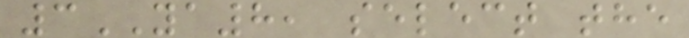3YA8, select the
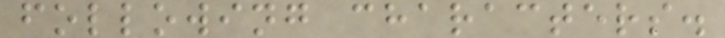following characters.
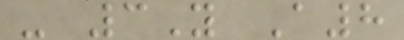- 3Y A8
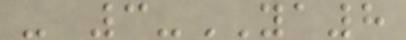- 3-YA8
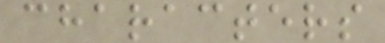characters
